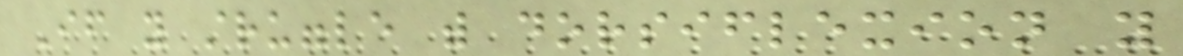If you struggle with dorsiflexion you
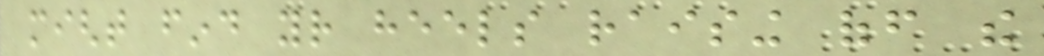might find your heels raising off the
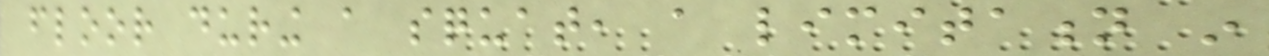floor during a squat, a limitation in
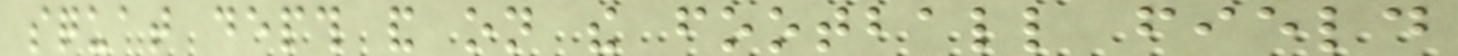squat depth and on the football field
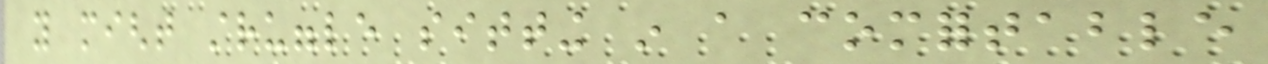you might struggle sitting in a comfortable
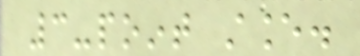3-point stance.
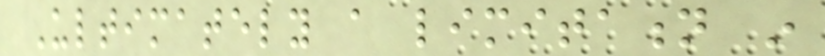Ultimately a limitation in
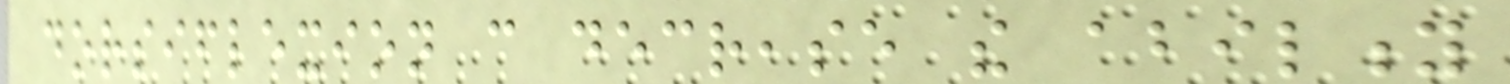dorsiflexion can decrease the ability
